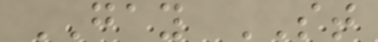GAY ST
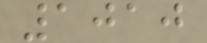1010
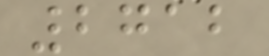2712
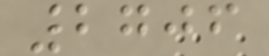2706
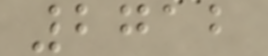2712
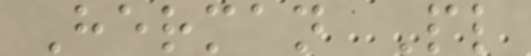Herman Pl
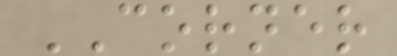CORNER
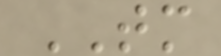TM
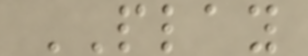PLAY
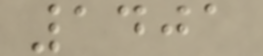1401
